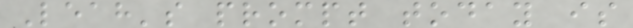Leah's prompt today is
